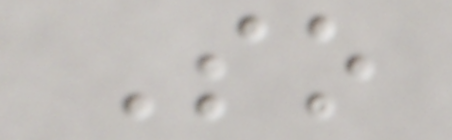So
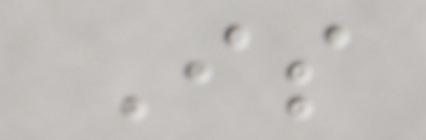Is
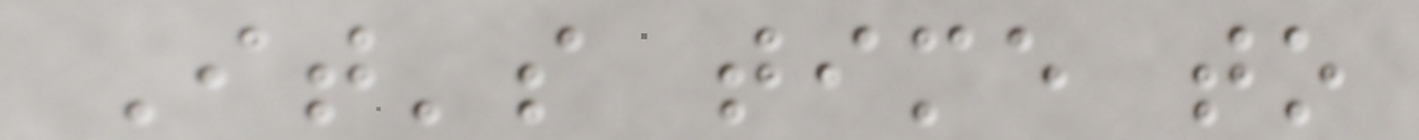It's time to
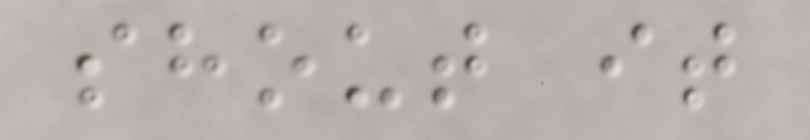shout it
